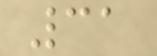31
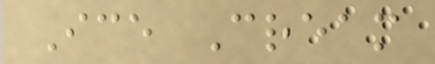Ice Cream
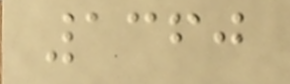1360
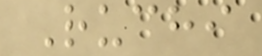Ruchi
